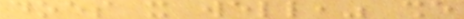does it well," she
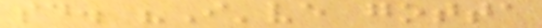said. "I've gotta
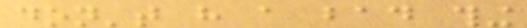don't have a bad thing
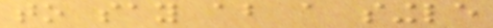to say about a single
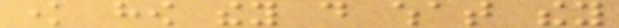know how they do what they
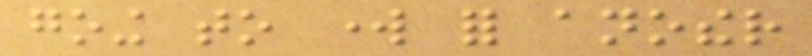going to work for another
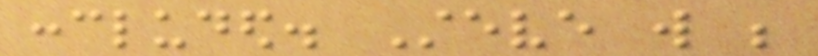concluded. Steve will be
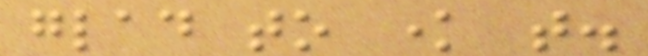glad to know that.
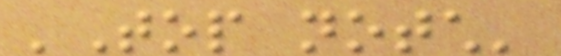'Top notch'
